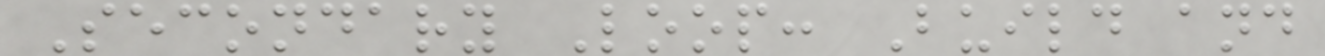Secondary Loop: Build and
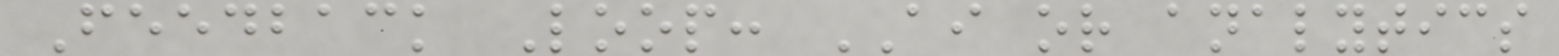Feedback Loop: AI or analytics
